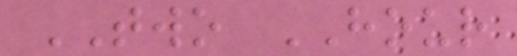TWO HOUR
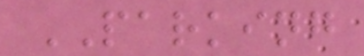PARKING
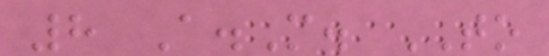8 A.M. TO
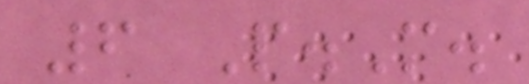6 P.M.
